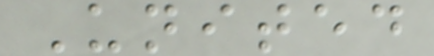United
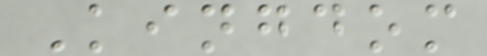Kingdom
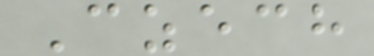Czech
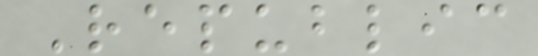Republic
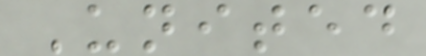United
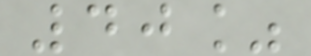40%
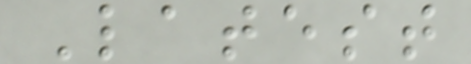Latest
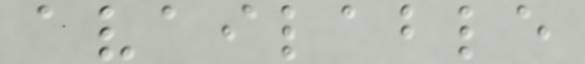available
